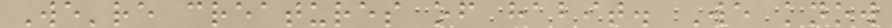We're creatures of habit. We know
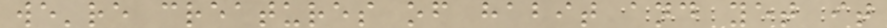we're creatures of habit and yet it
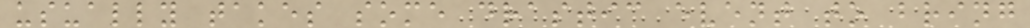usually takes some drastic event to bring
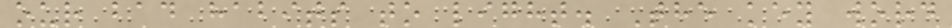our bad habits to light. The key word
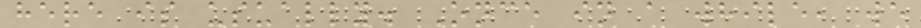here is usually. Once in a while, we
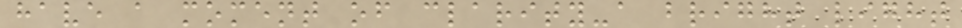have a moment of clarity-a bright light
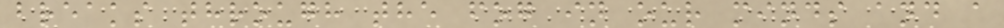breaks through the fog in our minds and a
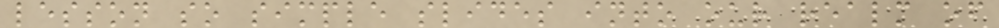lesson so simple slides into our realm of
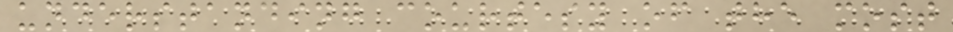understanding courtesy of the most
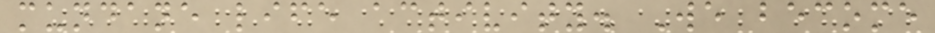mundane life activity. We become
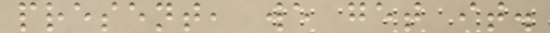present, we get it.
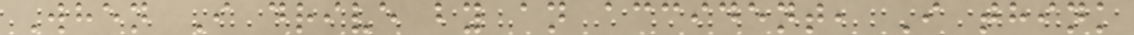When I drive by an accident, I think
